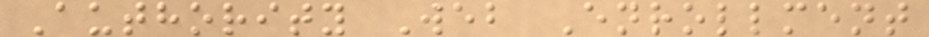Authority Web Enrollment
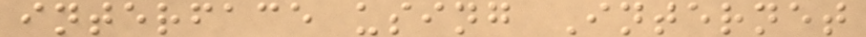interface using Internet
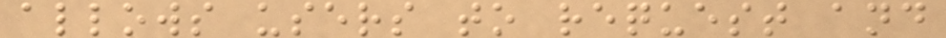allows users to request and
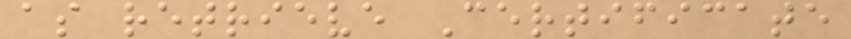as retrieve Certificate
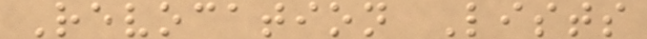Revocation Lists
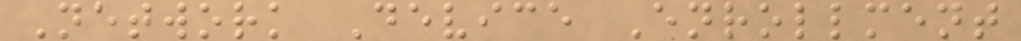Network Device Enrollment
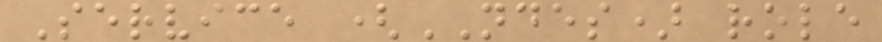Service (NDES) role
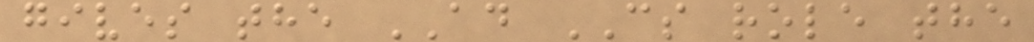gives the AD CS role the
